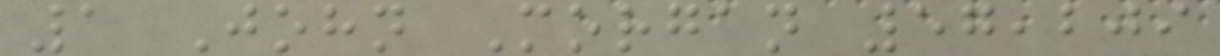1 John Morgan 57,209
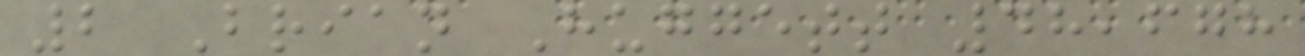2 Brian Huggett 48,678
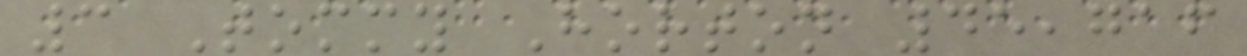3 Tommy Horton 45,716
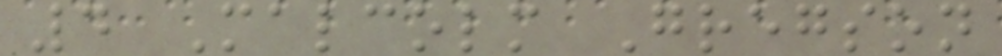4 Malcolm Gregson
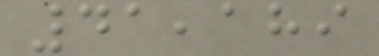41,189
